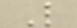L
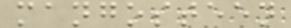mangosteen
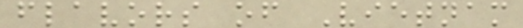flavors of Vietnam
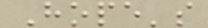Hope's
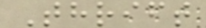Thrift
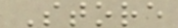Store
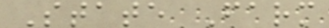State Farm
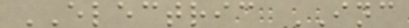ELECTRIC INC
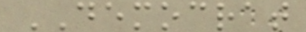DEMOCRAT
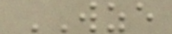WZE
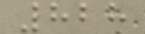828
